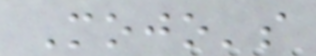Mojo's
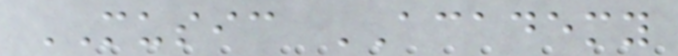MUSIC ACADEMY
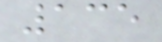135
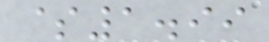$1.99
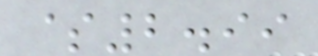$2.99
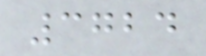3724
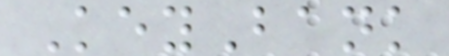KeyBank
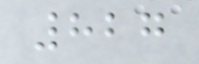827
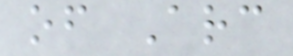of Arc
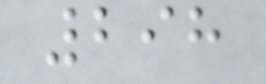298
